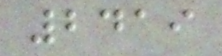2419
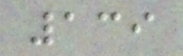139
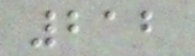212
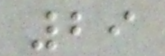29
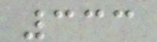333
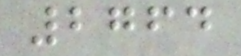2764
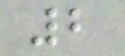2
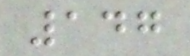147
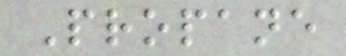Propane
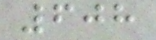608
